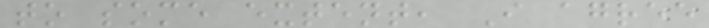to some extent, I agree
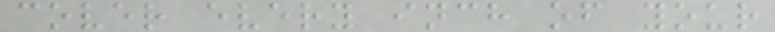cover every inch of your
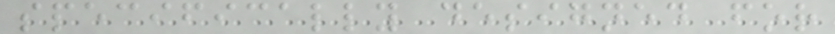specifically designed for
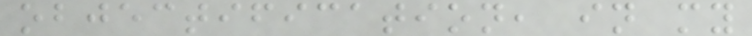objectification, in my
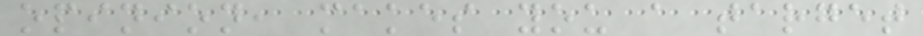opinion, makes you a target
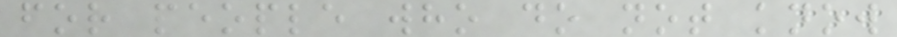for people who do not know
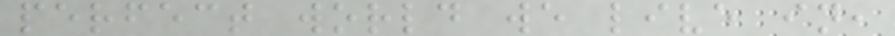perfect world we live in,
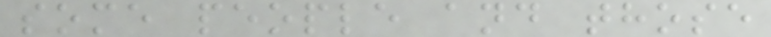some people and those
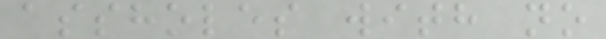assholes with no
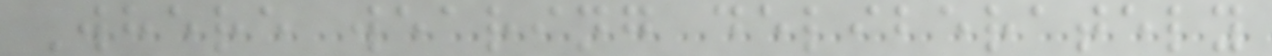Where wearing deliberately
